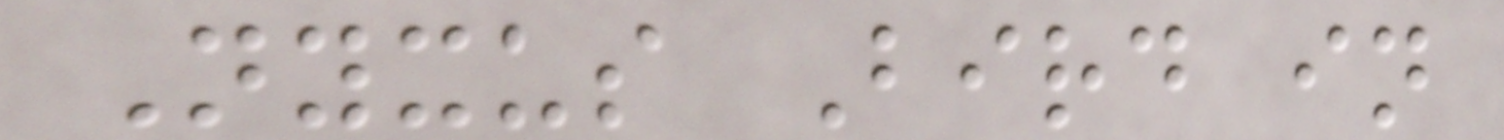Nyxus Bird in
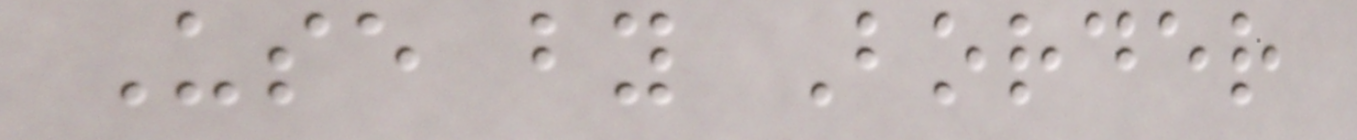Use by Border
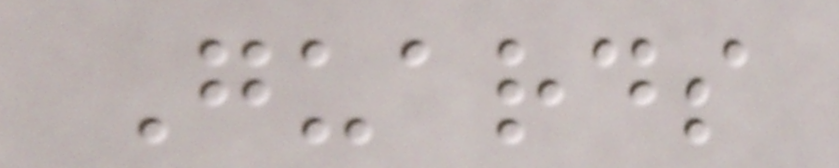Guards
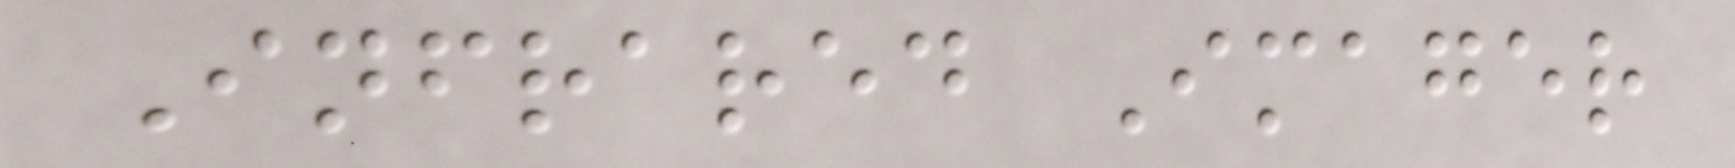Infrared Imager
